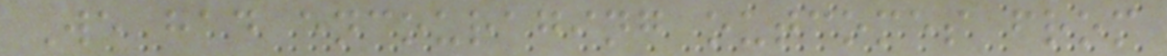We had encouraging outcomes from
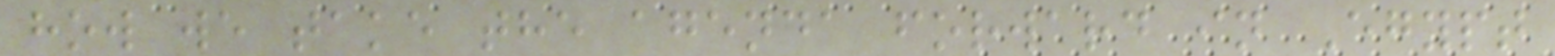how we take the agenda forward in Egypt
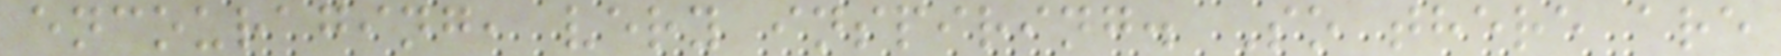encouraging, very inspiring. So there are
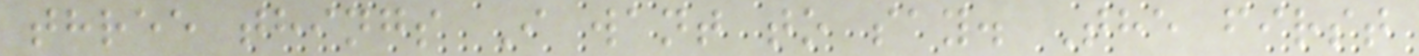three things I want to say. The first
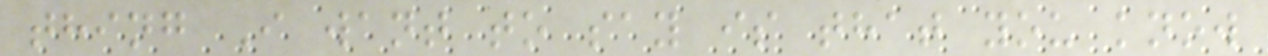thing I want to say is that you know
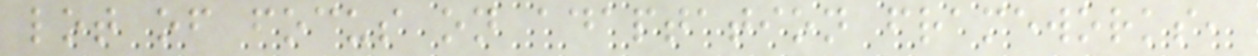lot of focus on adaptation frameworks,
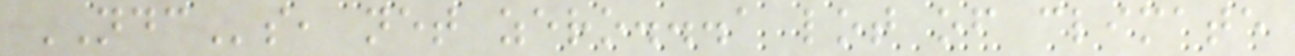NDCs, net zero...a lot of climate
